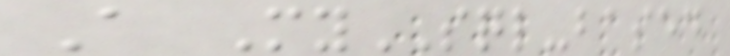A MySQL-based
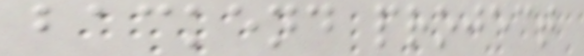backend project
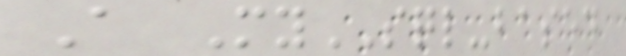A MySQL-based
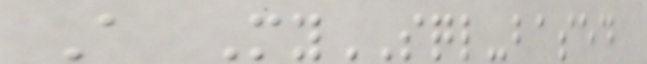A MySQL-based
